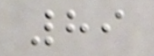89
